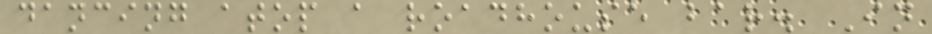dancing atop a roadhouse bar. In
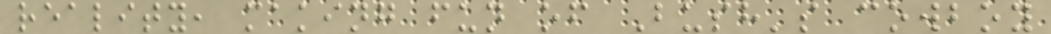reality, making fun of Bush's cowboy
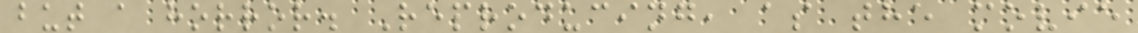but a horror. Reproducing, as the movie
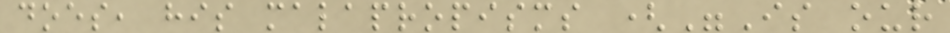does, his malapropisms ("Is our
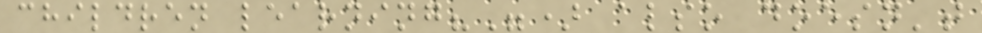children learning?") also doesn't
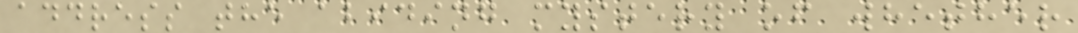address the abiding mystery of whether
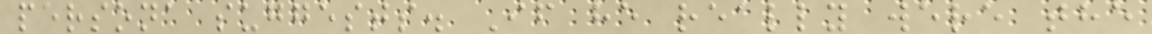persona suggests. If he really were the
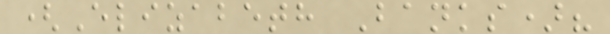(Elizabeth Banks)?
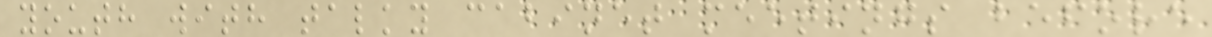youth with talky cabinet meetings before
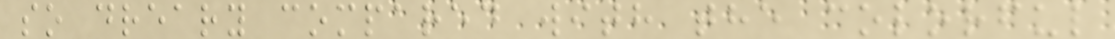so dreary compared with the colorful
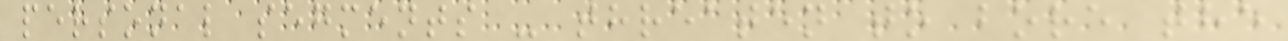personal segments - threaten to bore the
